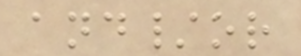and/or
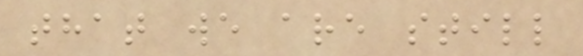that we are still
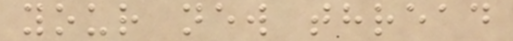your new thread
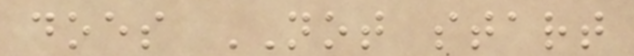does NOT start
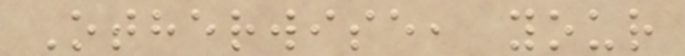Otherwise, your
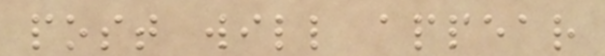post will appear
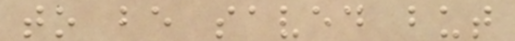to be saved but
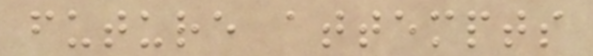future attempts
